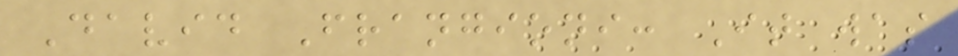David Frangioni: It was
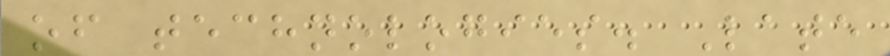of technologies. Late
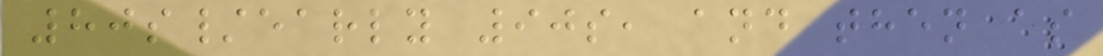80s/early 90s, and then as
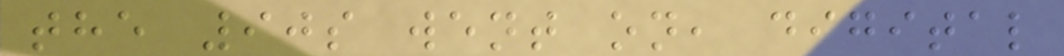the 90s went on, digital
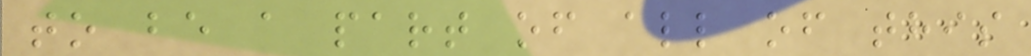to be a part of all of this
